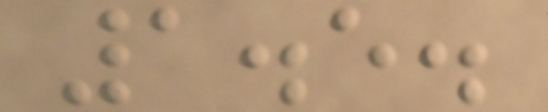1.5.
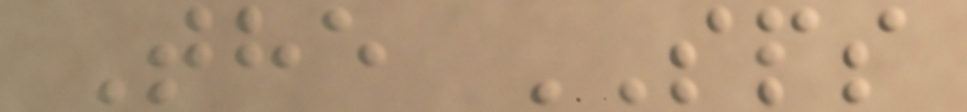The SPS
